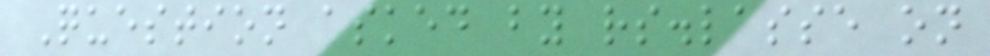Question asked by rs.lasse on
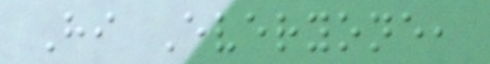Hi Everyone,
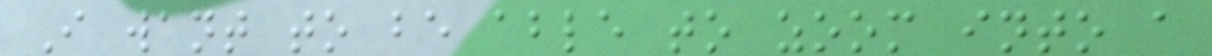I want to be able to zoom into a
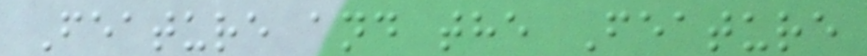Feature and the Feature
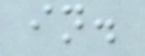in.
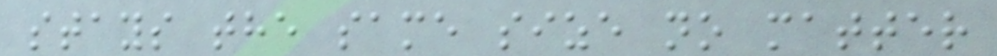stays the same size no matter
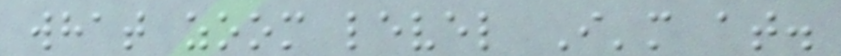what zoom level I'm at.
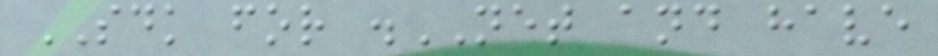SDK for .NET and have
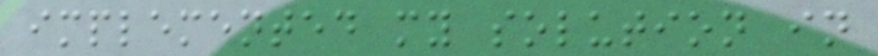implemented my solution in
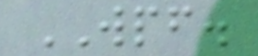WPF.
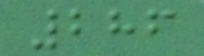286
